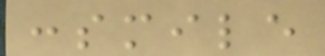:smile
